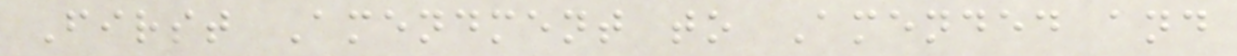First Amendment to Amended and
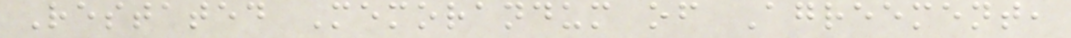Restated Memorandum of Agreement,
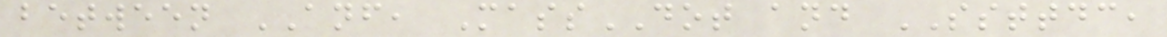between ANF, MassDOT and SSTTDC,
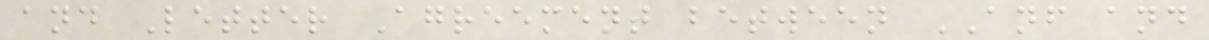and Letter Agreement between ANF and
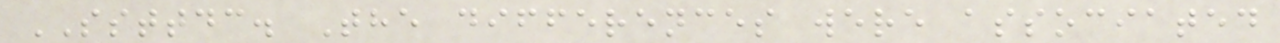SSTTDC. The differences were associated
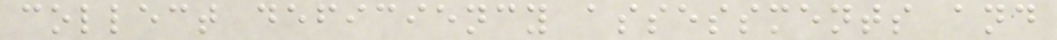collect deficiency assessments and
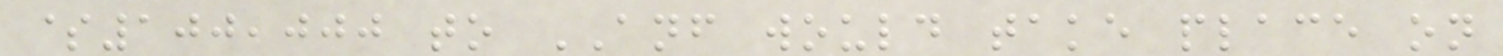$100,000 to ANF would take place on
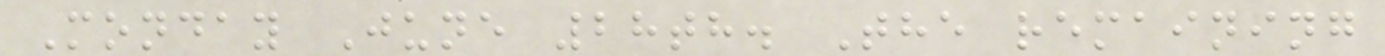Monday June 28th. The remaining
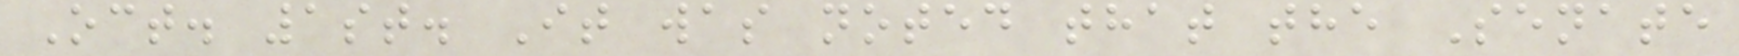Oct. 1st. It was noted that the Senate
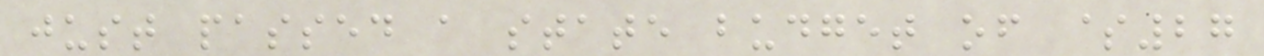just passed a state budget of $27
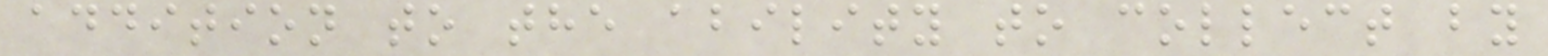addition to the ability to collect by
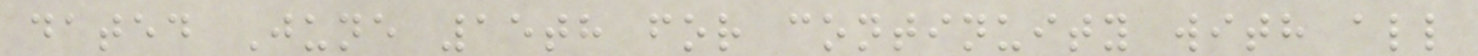dated June 15th for continuity with all
